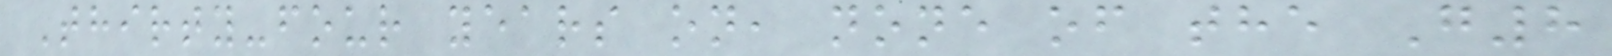Thirty-four years on, none of the G8
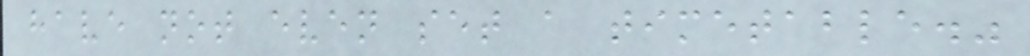have not even set a timetable."
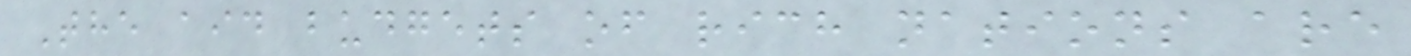The aid budgets of rich nations are
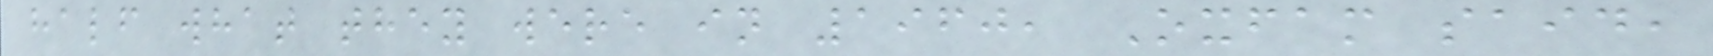half what they were in 1960, Oxfam said,
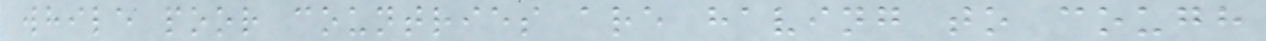while poor countries are having to cough
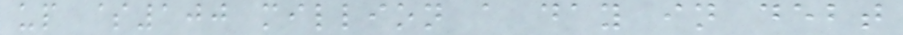up $100 million a day in debt
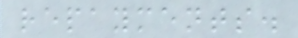repayments.
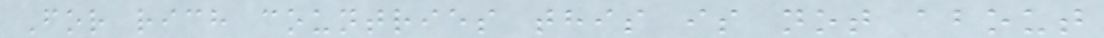For rich countries this is not about
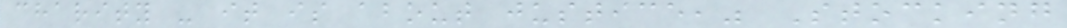charity - it is about justice," Stocking
